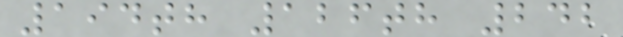194th 126th 242
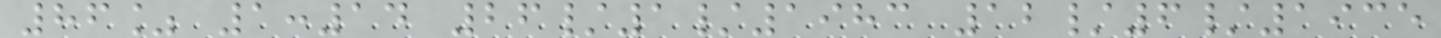86% 1:14 26/1/1983 12/6/1935
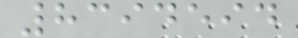8394594
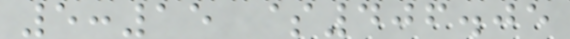5:15 $406.05
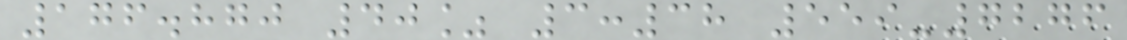176.870 40% 3:38 559-7276
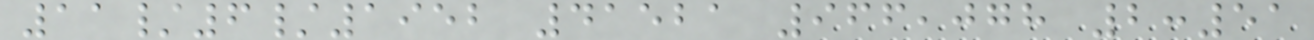11/6/1952 41521 966,078 2:51
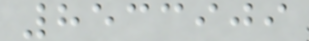8533909
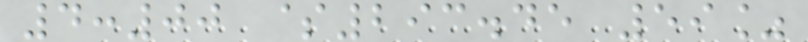4:00 $293.45 59%
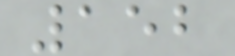152
